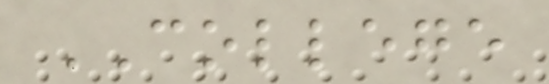COLLEGE
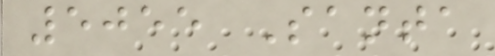5055 Santa
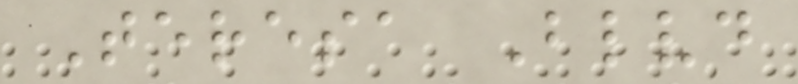Teresa Blvd
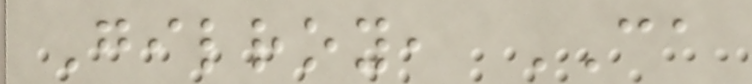Gilroy, CA
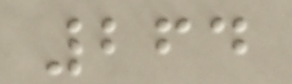264
